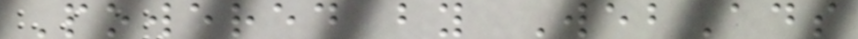Powered by WebAds
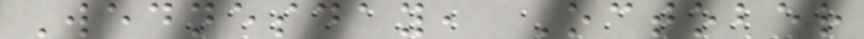Wednesday, October
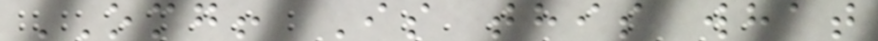OMG! Is this what
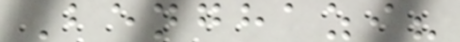Benghazi?
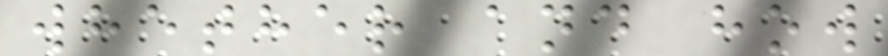whether and how
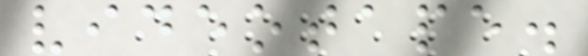videotape.
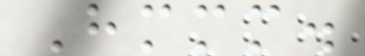Hmmm.
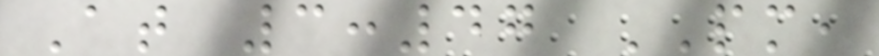At 3:47 PM,
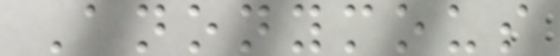Anonymous
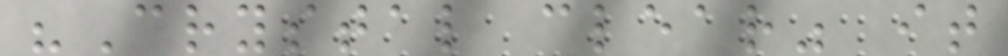"Crystal clear" it
